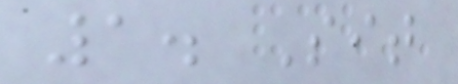1. Sit
